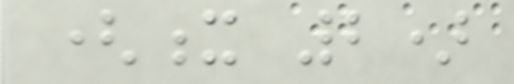(x 2)
